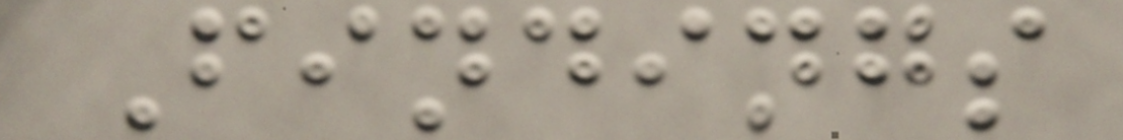Findings
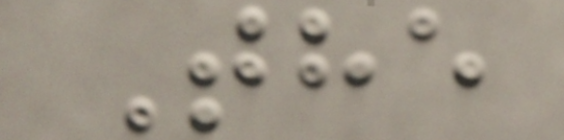The
